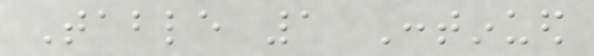Table 1 Continued
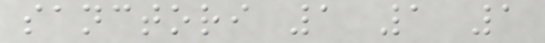sanctori 1 1 1
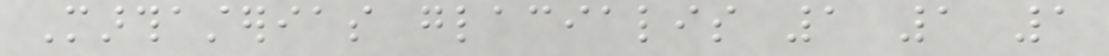Marthasterias glacialis 1 1 1
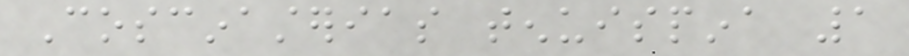Coscinasterias tenuispina 1
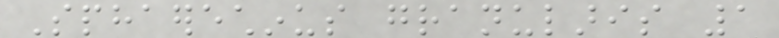Sphaerechinus granularis 1
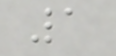1
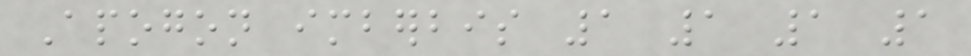Apogon imberbis 1 1 1 1
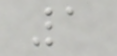1
